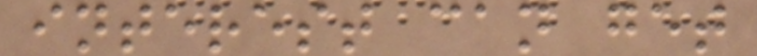interest can get
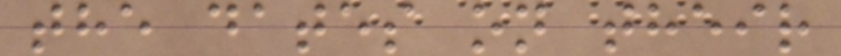the dates on their
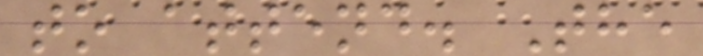to attend. The
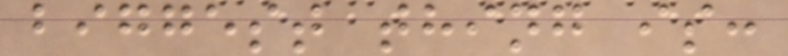biggest thing is:
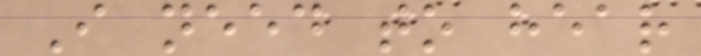I need to hear
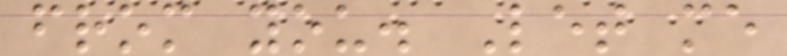from you. Let me
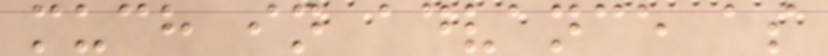much in advance as
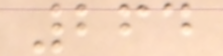264
